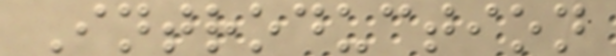Introduction
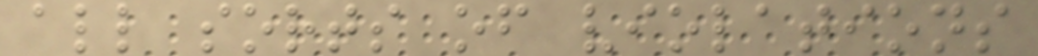all sorts of violations
